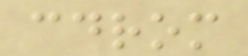cdrom
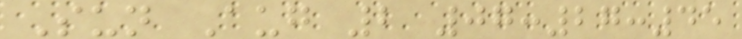Sun Aug 2 07:27:45
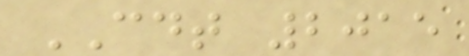CDT 2015
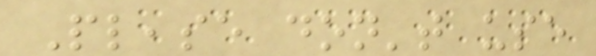Please don't use
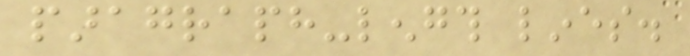paragraph-length lines.
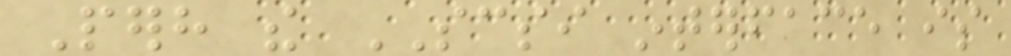Perhaps the SCSI interface is
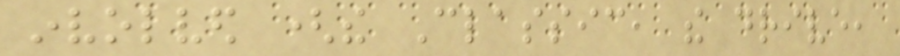involved (the Classic, the drive,
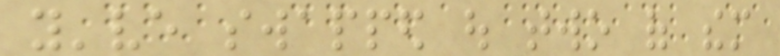you've swapped out two of them
